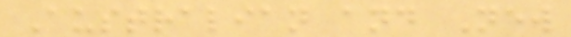Australian and New
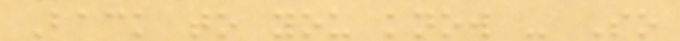Back to you know - So
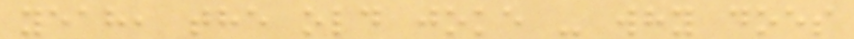yeah, the old joke - why does
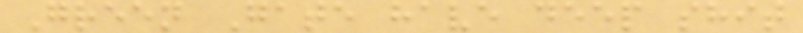Green Gate have deep shit
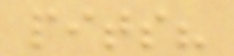pits?
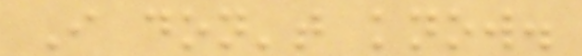I don't know.
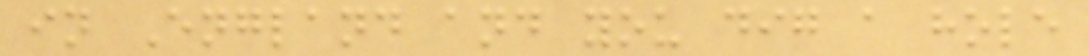in England and you dig a hole
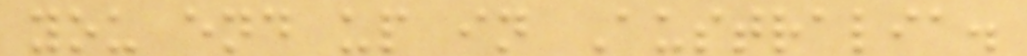you end up in Australia.
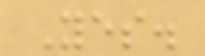Yes.
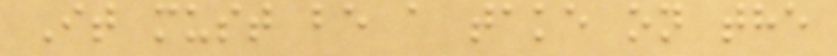It must be a take on the
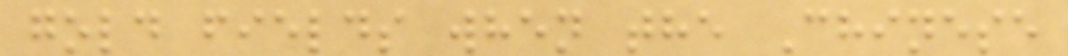gold fields when the Chinese
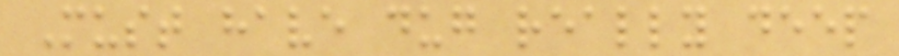Must have dug really deep
